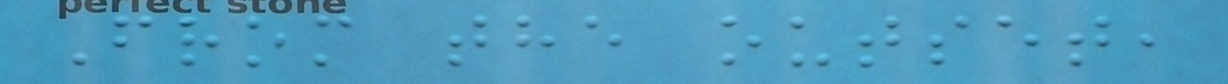From the outset,
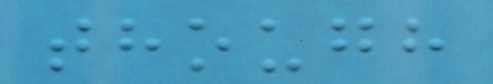though
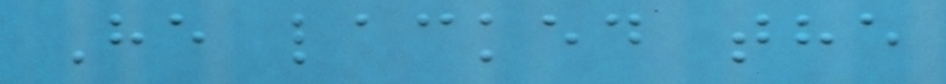He lacked the
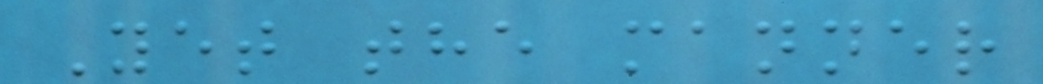Yet the manner
